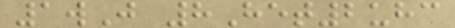1wJ 8Het2uhc
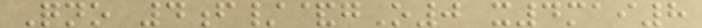Qno 4f/&gO0 x4mai8
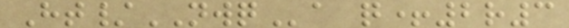Ht/NWQa q+2r3
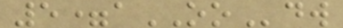5=aOOdw
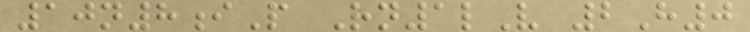10n8iP Rn1lV 2H0
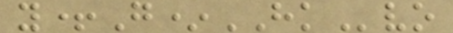y+G*HKvo
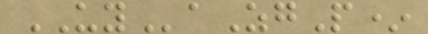UYaZgP*
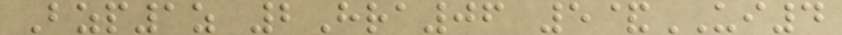Bzp1z 2Hra06 5&UI4
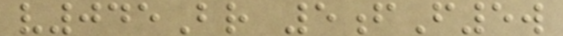v045Br 5fF5w
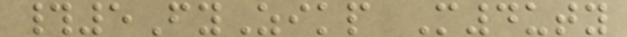#5FyZikp M4uty
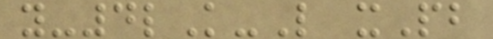y-4lK-L xPb
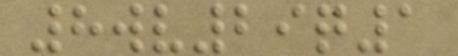8wv29q1
